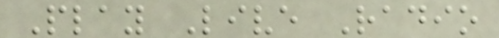Play Live Radio
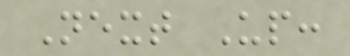Next Up:
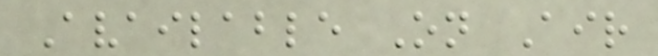Available On Air
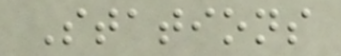Stations
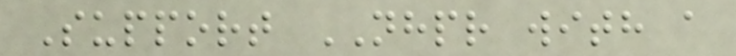Support NHPR with a
